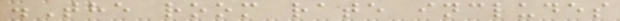.The room rate includes
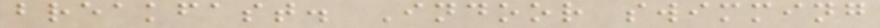breakfast. Indoor swimming
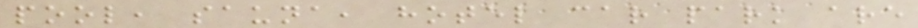pool, sauna, hotel car park are
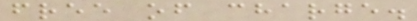free of charge.
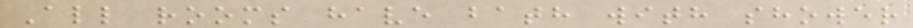All rooms have bath with shower
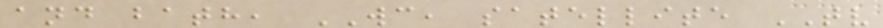and bath, WC, satellite TV
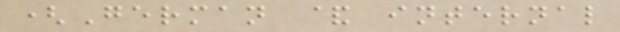(German & internal
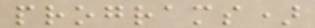programs)
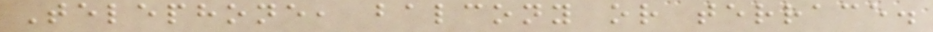Telephone, balcony or terrace.
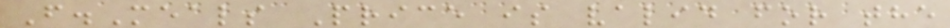F.Meals Price is valid for the
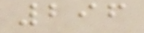296
